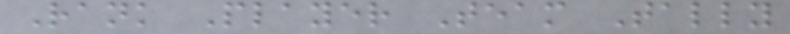Rank Player Team Tally
